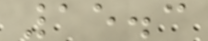15.3
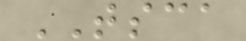TSCA
